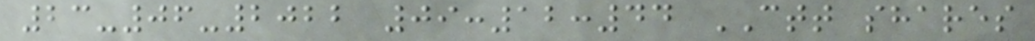23-06-2022 09:12:44 CTT shares
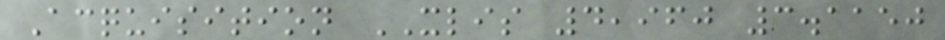Acquisition XLIS 4,960 3.1150
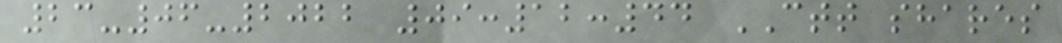23-06-2022 09:12:44 CTT shares
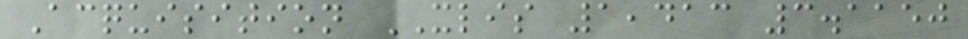Acquisition XLIS 1,413 3.1150
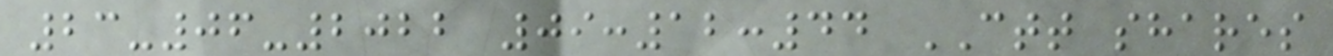23-06-2022 09:12:44 CTT shares
